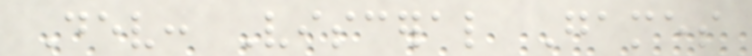Dev: Visceral Games
